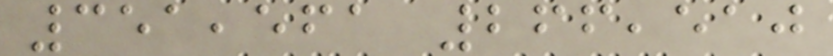351,561 266,510
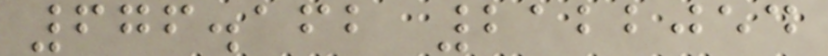676.162 2122054
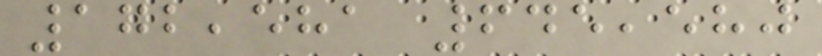172,581 645,580
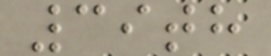39th
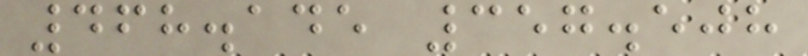468.145 357.508
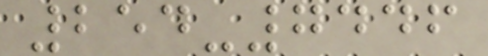254-7446
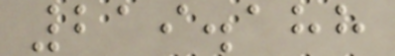219.188
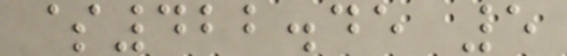$422.45 5
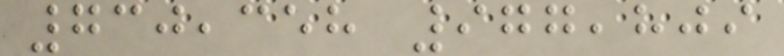730,358 977,809
